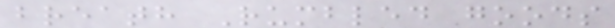breath Rumbled goods
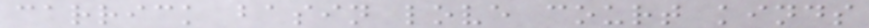carrick basin love court kinds
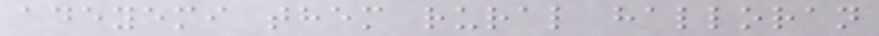adeyemi them rural halloran
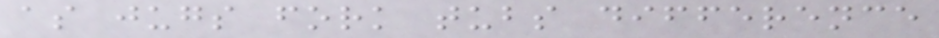as jugs fork tubs difference
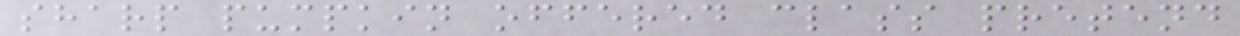sharp pumpkin offered class pretend
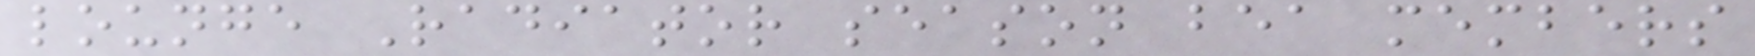lounge Radiator season bea members
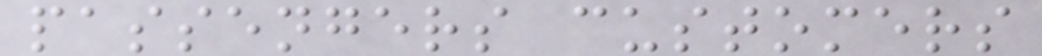passengers customers
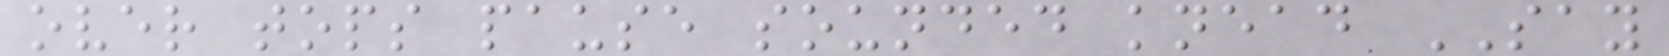over tops pause sounded knead SAY
